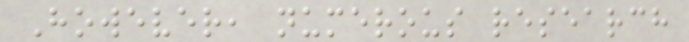However, numerous research
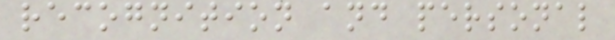recognition and personal
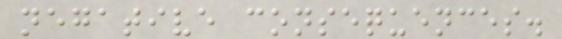negative consequences.
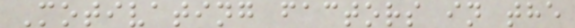Motivating factors in the
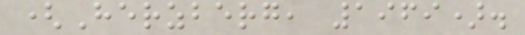(Herzberg, 1969).
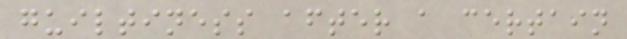guiltiness after a certain
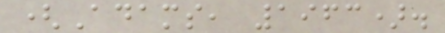(Adams, 1963).
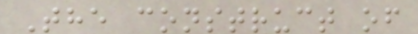The construct of
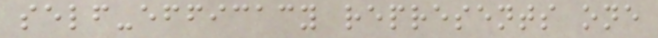self-efficacy represents one
